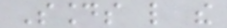Sounds like the
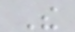The
